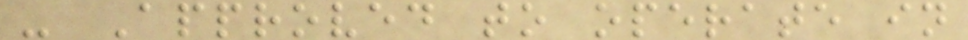- Approved to operate in
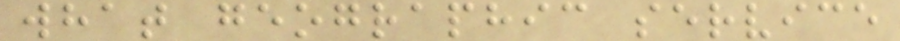what geographic service
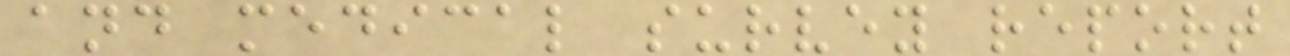and medical survey report
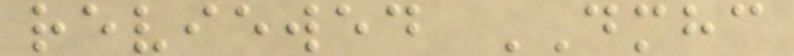reviewed DMHC
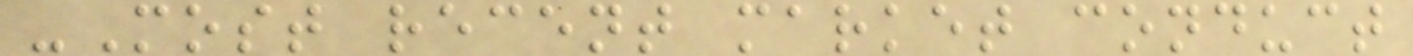-Most recent market conduct
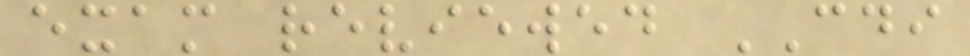exam reviewed CDI
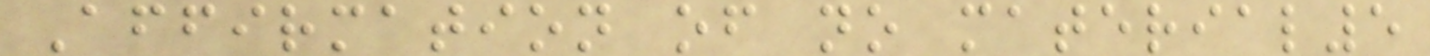Affirmation of no material5
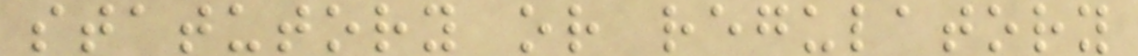statutory or regulatory
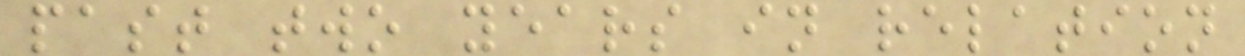past two years in relation
